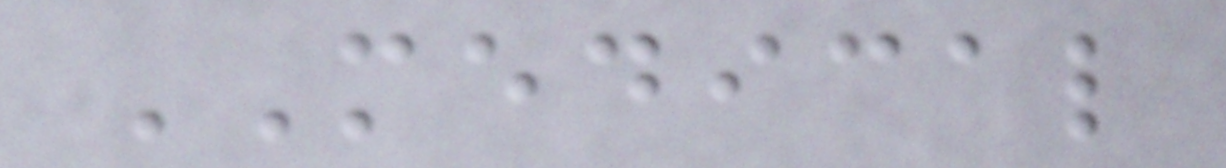MEDICAL
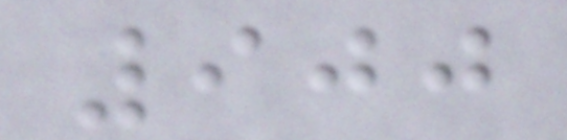900
